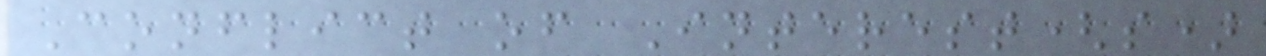Conflict of Interest(s)
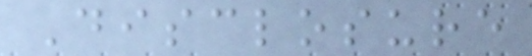Disclosure
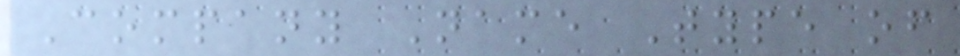Company Name Type of
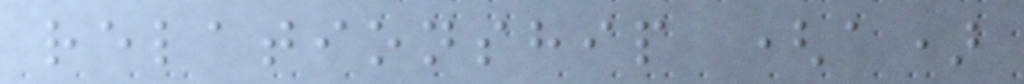relationship (a)
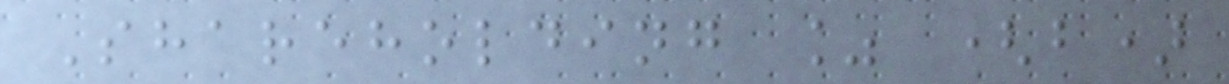Shareholding % (b)
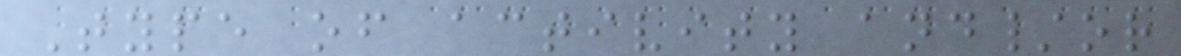Type of activity and/or
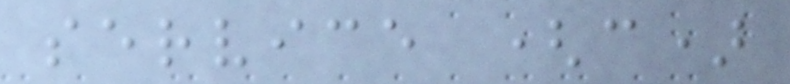service (c)
